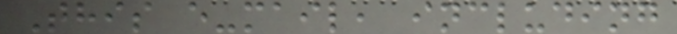This e-mail, including
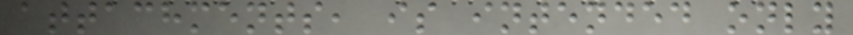attachments, is intended only
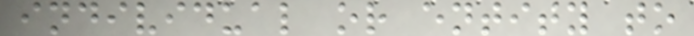individual or entity to
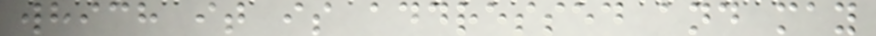which it is addressed and may
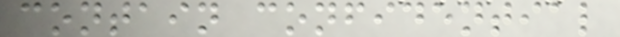contain confidential
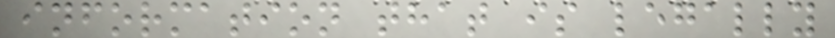information that is legally
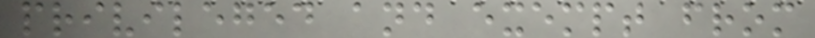privileged and exempt from
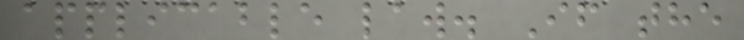applicable law. If the
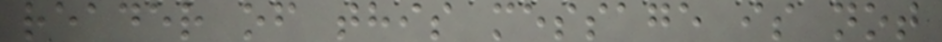reader of this message is not
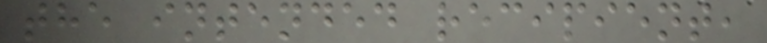the intended recipient,
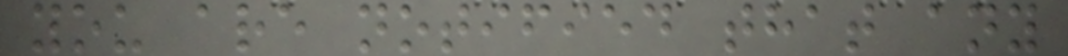you are notified that any
